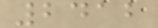2412
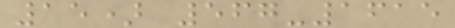15) 567-1615
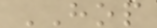HOP
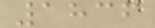1836
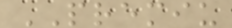PREMIU
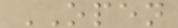OPEN
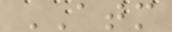ATM
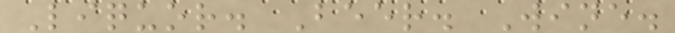Liquor. Beer. Wine.
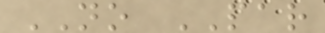NO PAR
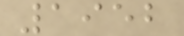1952
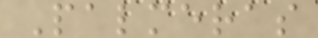Palmeras
